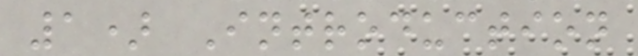1) Introduction
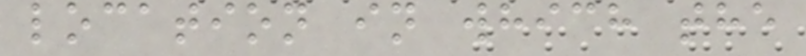location in which the
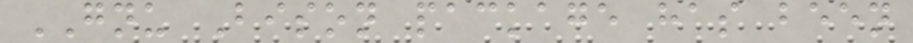GNU Bison package has been
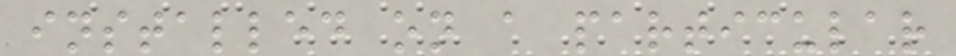installed on a particular
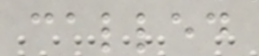called
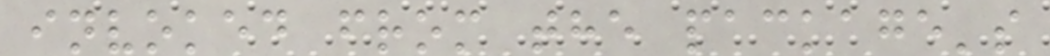invoked from the package's
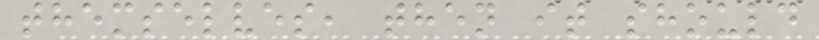themselves, then it should
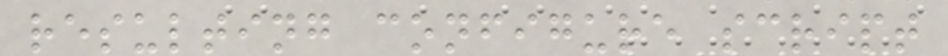resulting configure script
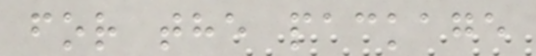for the package
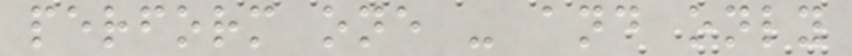perform one - and only
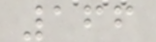166
